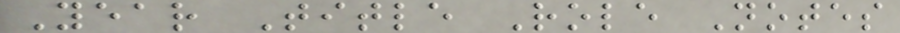Year Title Role Notes
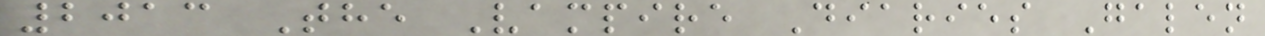2013 The Vampire Diaries Galen
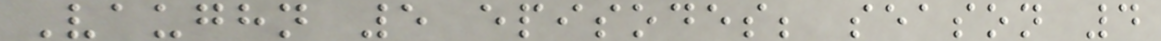Vaughn 5 episodes; season 4
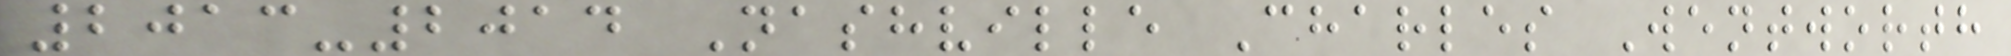2013-2014 Nashville Charles Wentworth
